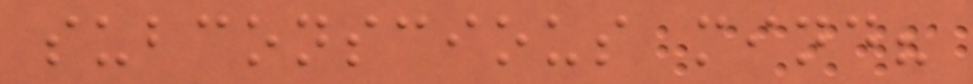subconscious mind?
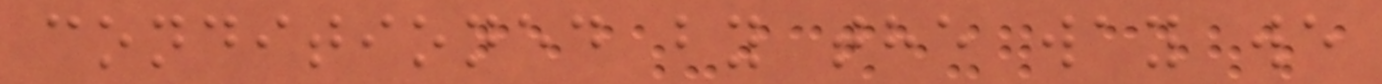conditioned by the way we
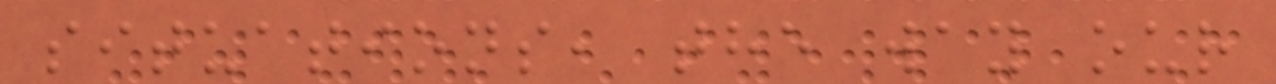situations, the way our
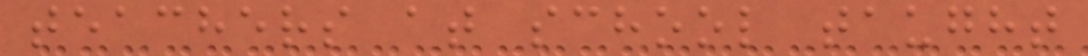teachers at school taught
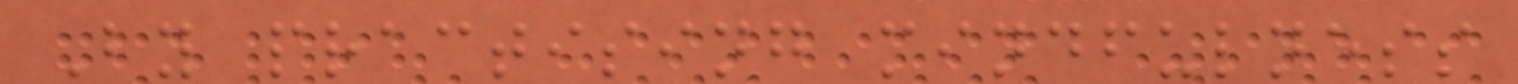By practising mindfulness
